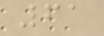61
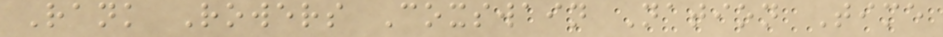Rank Rowers Coxswain Nation Time
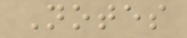Notes
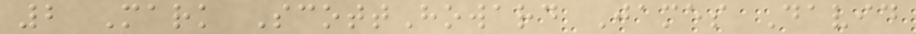2 Mark ScottHoward James David
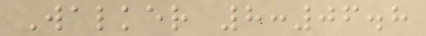Walker 8:06.8
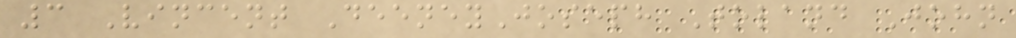3 Vincent DeeneyJoseph Toland John
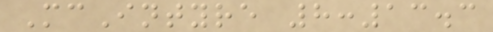McIntyre 8:13.3
